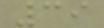39
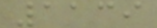1139
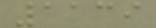1139
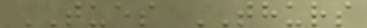TUES THURS
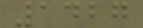1427
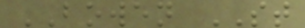BOWEN ST
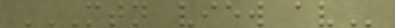MTN VIEW AV
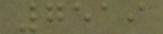7519
